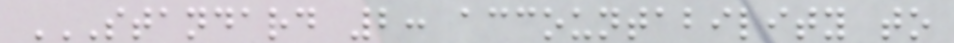STANDARD 2: ACCOUNTABILITY TO
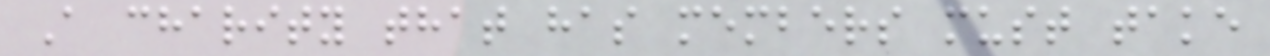A charity that has members must take
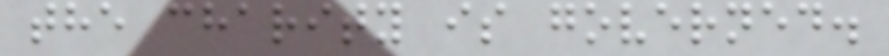the charity is governed.
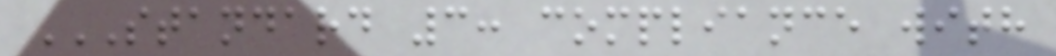STANDARD 3: COMPLIANCE WITH
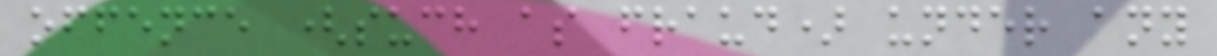offence (such as fraud) under any
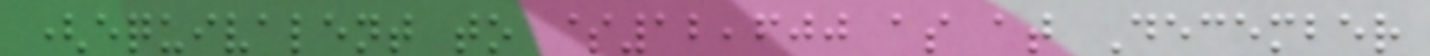(equivalent to $12,600 as at December
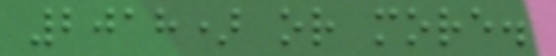2018) or more.
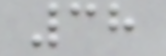38
